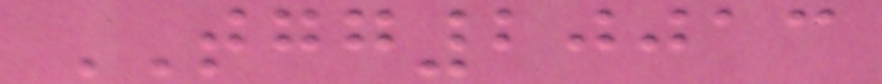TGG20013
